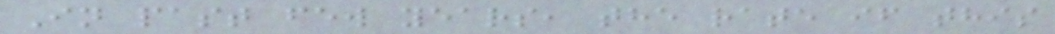In past few years, the rate if this
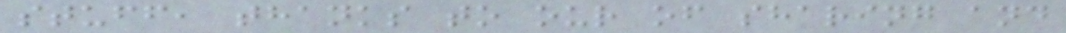stuff, thanks to our of sharing and
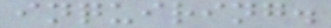inquiring.
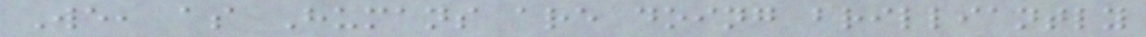We, as Humans are doing brilliantly
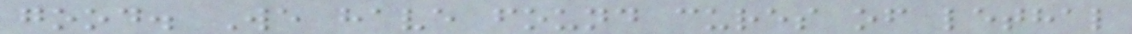good. We have found cures of lethal
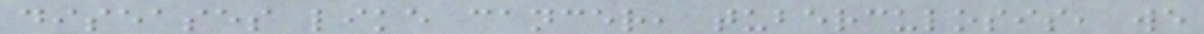diseases like cancer, tuberculosis, we
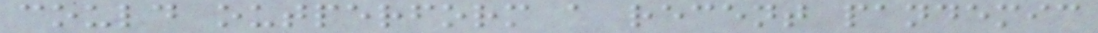could outperform a recent pandemic
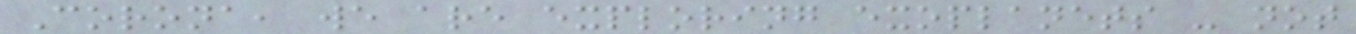Corona, we are exploring exoplanets - not
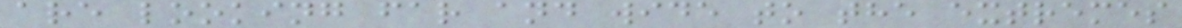are looking far and wide to the extremes
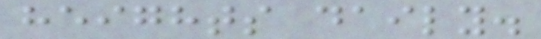heights daily.
